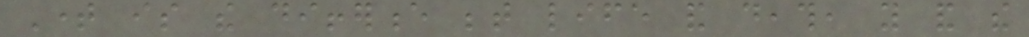Time is the difference between life and death, you and the
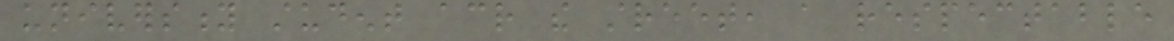university student across the street, a respectable
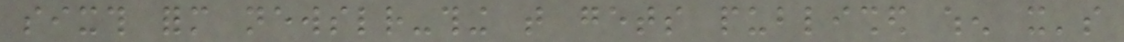sixth form newsletter-thing that gets published when it's
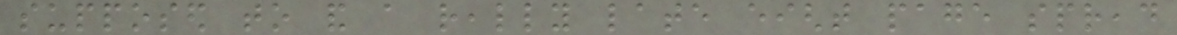supposed to and a really late eight page spread
